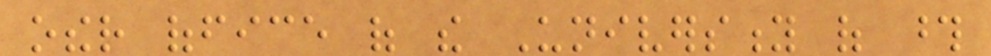other office of the University of those
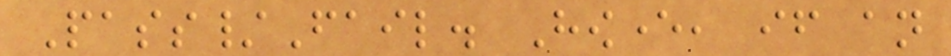Pass/Fail. However, if an
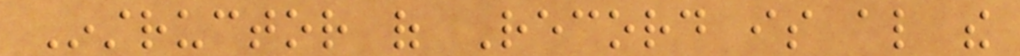Instructor of Record is also the
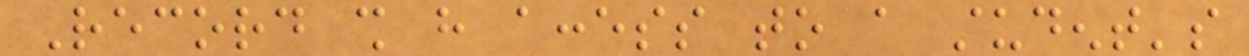Record shall have access to a student's
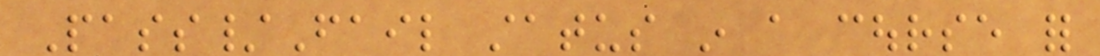Pass/Fail status in a course for
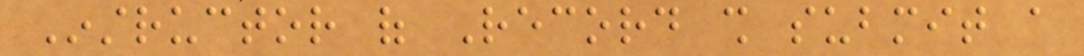Instructor of Record shall submit a
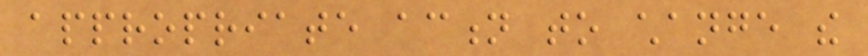appropriate action to change the
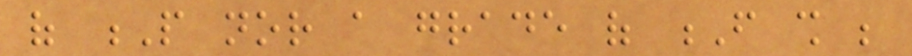of P nor a grade of F shall be
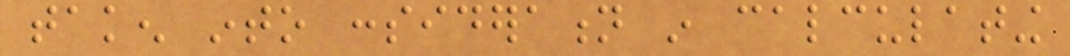taken into consideration in calculating
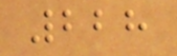228
